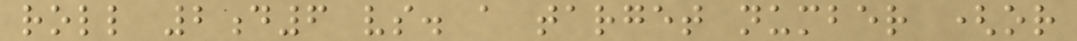roll 2d6 vs. a target number (or
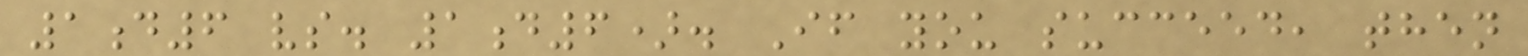1d6 vs. 1d6). If you succeed, then
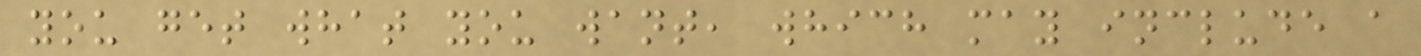you get what you want, which may include a
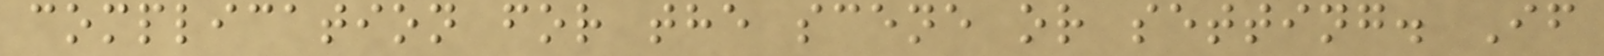complication for the scene or setting. If
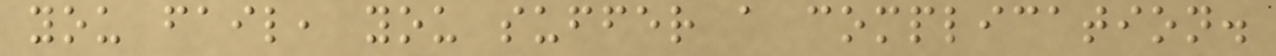you fail, you suffer a complication.
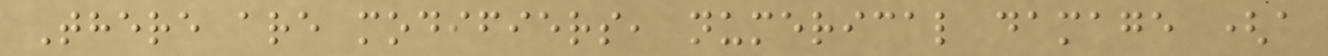There are modifiers, numerical damage (a
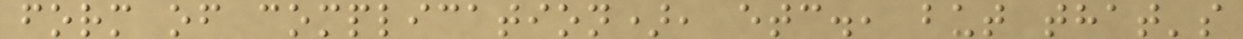form of complication), etc., but that's
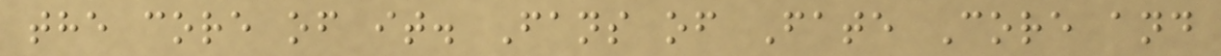the core of it. Fans of Fate Core and
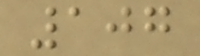107
